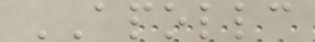APOLLC
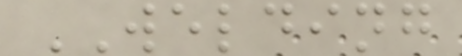WELDING
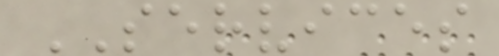SERVICES
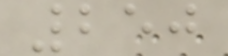250
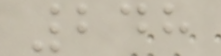248
